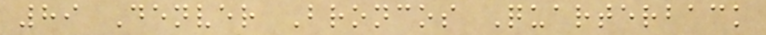89 Denver Broncos Quarterback
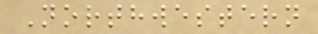Northwestern
